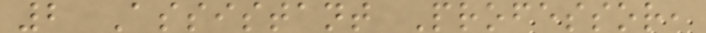2 Assistant Professor,
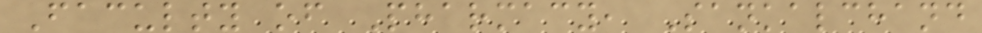Faculty of Pharmacy, Sankalchand
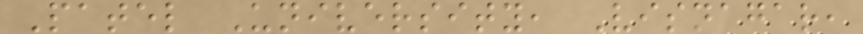Patel University, Visnagar,
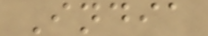India
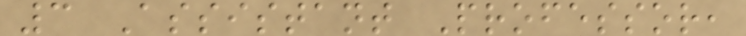3 Assistant Professor,
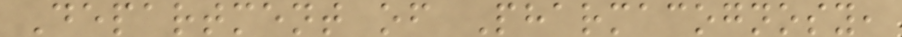Department of Pharmacognosy,
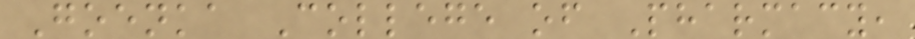Goenka College of Pharmacy,
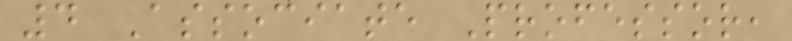4 Associate Professor,
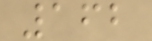162
